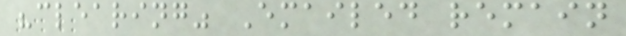"clearing" Emailed remain
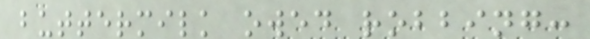buttermilk owed robbing:
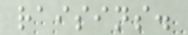raisins.
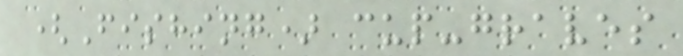(Fishing) cup-graves
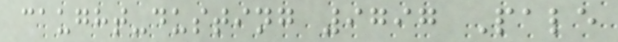caught-dusting 9797 Pale
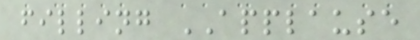filling APPLAUSE
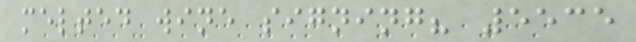melted wine signing? 5535
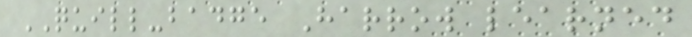QUILL-badge Harrow learned
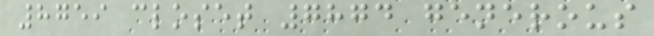8759 closet 7874 generous
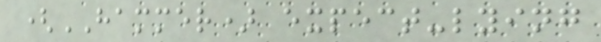(HAMMER) expect-lying
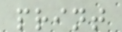print
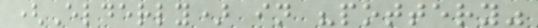(Elderly) in "pottery"
